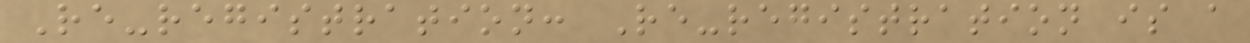Re-registration: Re-registration is a
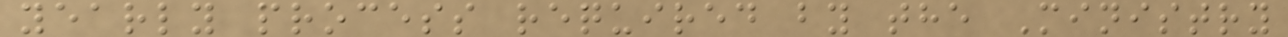yearly process required by the Ministry
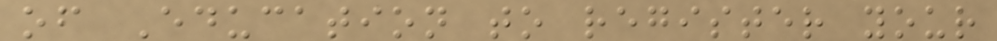of Education to register your
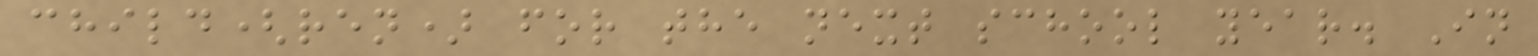child(ren) for the next school year. In
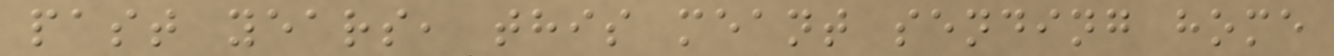past years, this meant sending home
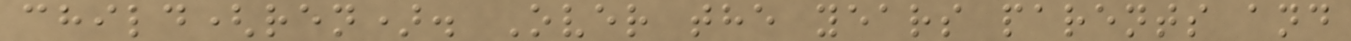child(ren). Over the years parents and
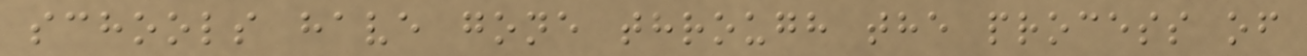schools have gone through the process of
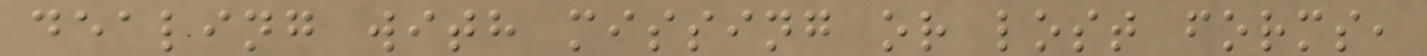dealing with missing or lost forms,
